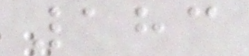183
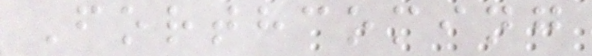Forthcoming
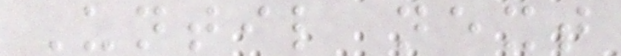Until next
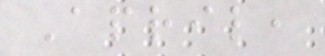April,
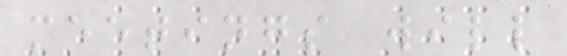meetings will
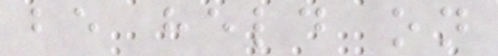be held on
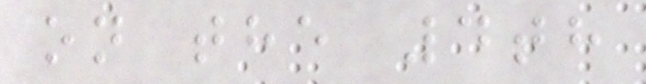on the 4th
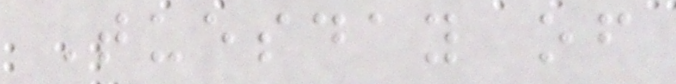Tuesday of
